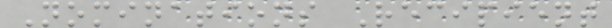Nominations Recipient
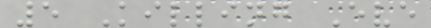5 Killing Eve
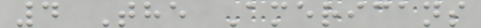4 The Americans
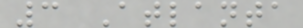3 Atlanta
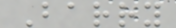Barry
